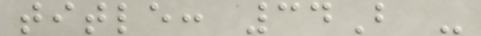title: 34B -
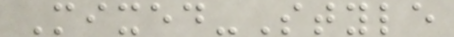Mixed-Style
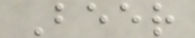Beer
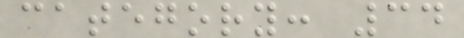category: 34
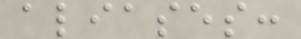aliases:
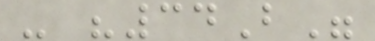- "34B"
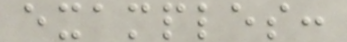examples:
